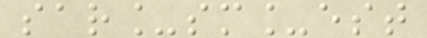sar_sm_est
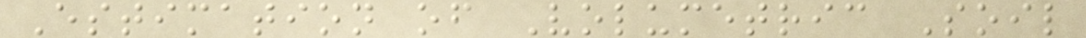Estimation of Volumetric Soil
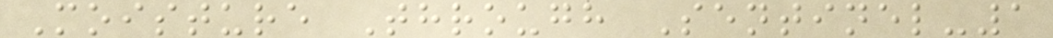Moisture Through Sentinel-1
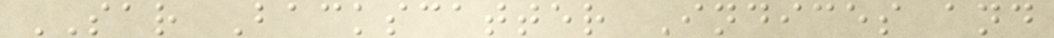SAR Backscatter Indices and
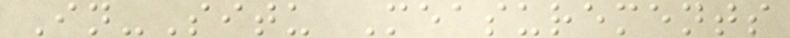In-Situ Measurements
